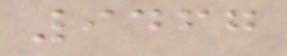9467
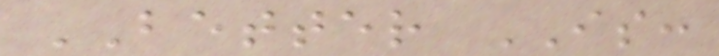BETTER IS:
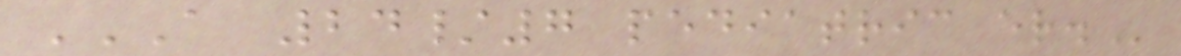A 24/7 PEDIATRIC ER.
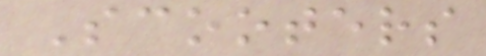Scooters
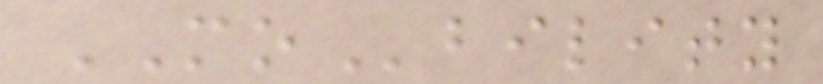MObility
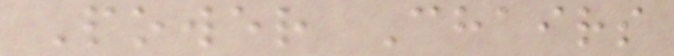Power Chairs
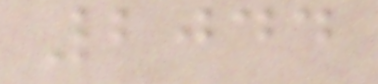2044
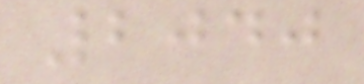2040
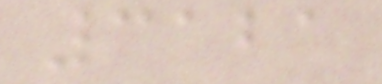3121
